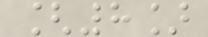[8]
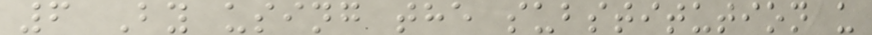6 By using the substitution u
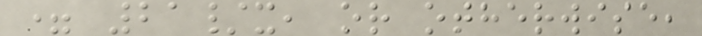= 21/x, or otherwise,
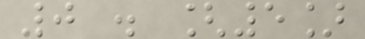0 . [5]
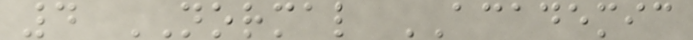4 NORMAL ACADEMIC
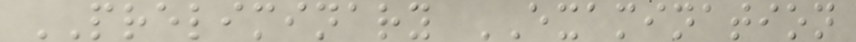PRELIMINARY EXAMINATION
